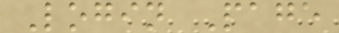Login Page
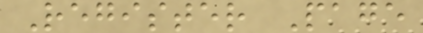Register Page
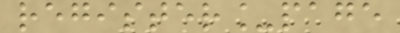register_page
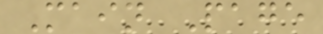Main Page
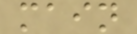main
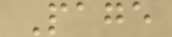Page
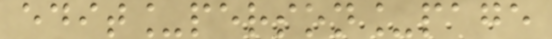edit_person_page
